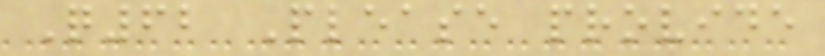Q62 Please provide
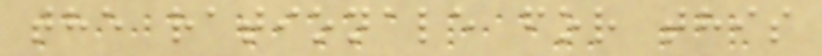the rationale for this
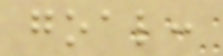goal:
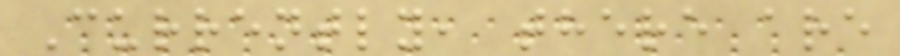Currently, there are
